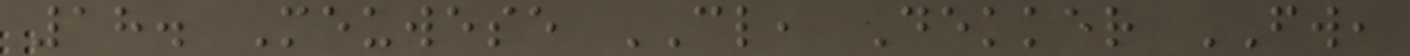18. Meuwese CL, Dekker FW,
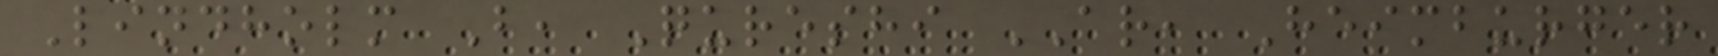Lindholm B, Qureshi AR, Heimburger
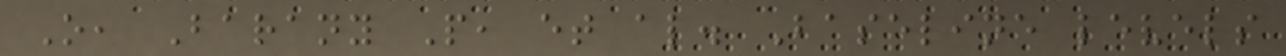O, Barany P, et al. Baseline levels
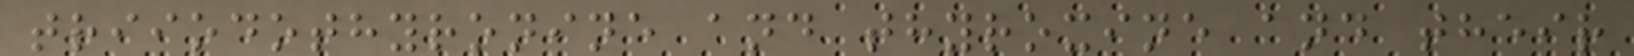triiodothyronine and thyroxine and their
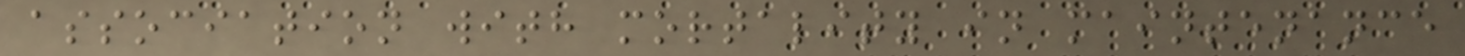association with mortality in maintenance
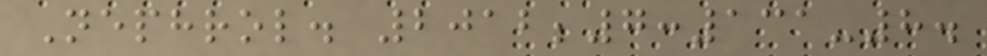Nephrol. 2012;7:131-8.
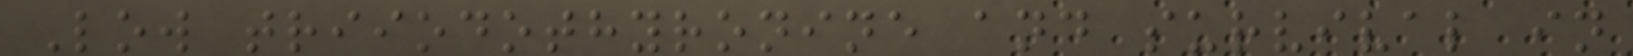Low triiodothyronine and survival in
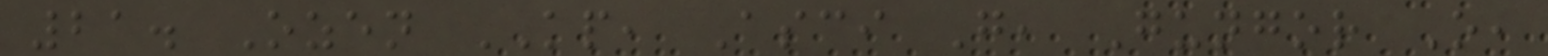21. Ozen KP, Asci G, Gungor O,
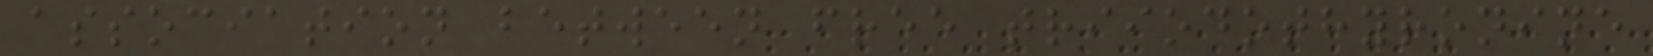association between free triiodothyronine
